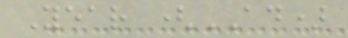Year (AD)
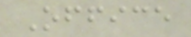Office
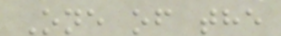One of the
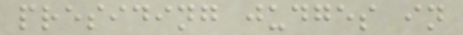presiding judges in
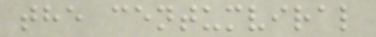the centumviral
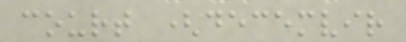court (decemvir
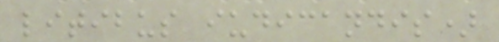litibus iudicandis)
